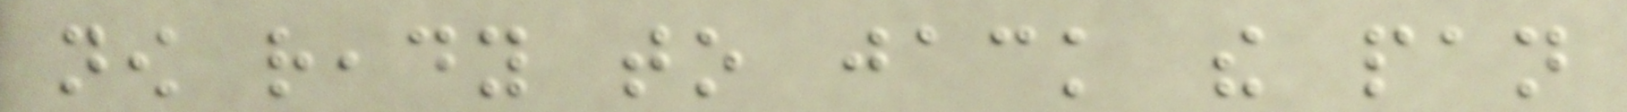now ready to jack the pan
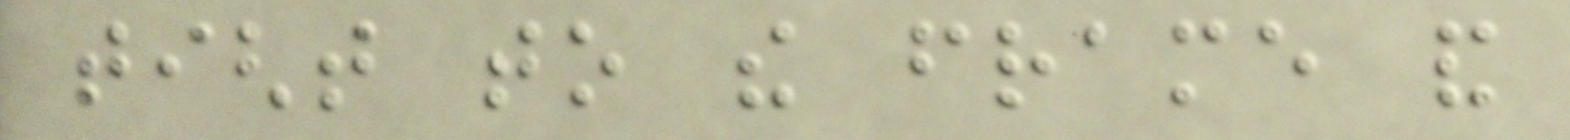tight to the frame and
